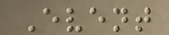Event
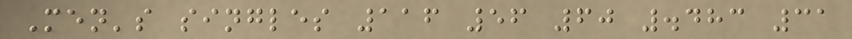Men's singles 116 56 60 .483 31
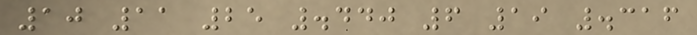10 11 25 .440 6 19 .316
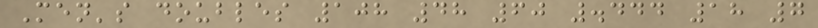Men's doubles 108 48 60 .444 18 7
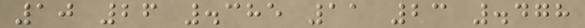10 26 .385 11 23 .478
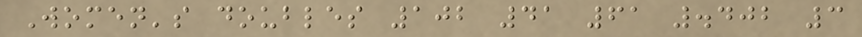Women's doubles 102 41 61 .402 3
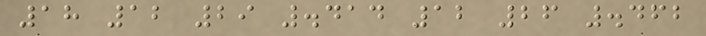18 12 29 .414 12 26 .462
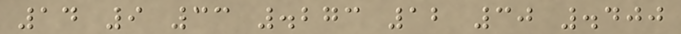14 9 33 .273 12 30 .400
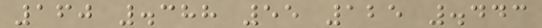160 .388 55 125 .443
